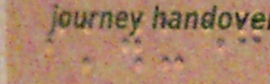ikwue
